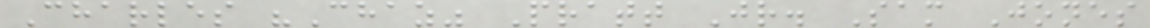Charles "Chaz" Pratt Jr. Sam Jones
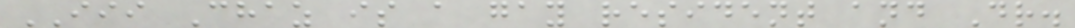III Chaz is a gay resident and Dr.
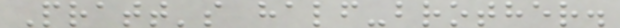Pratt's half-brother.
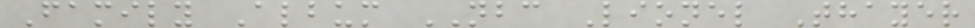Family Album NBC Lionel Thayer
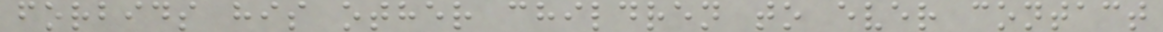forbids his other children to ever contact
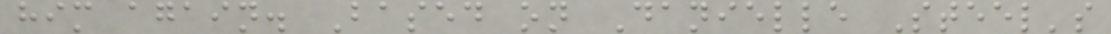him again. Based on Danielle Steel's
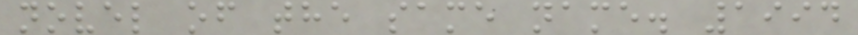novel of the same name. 1994
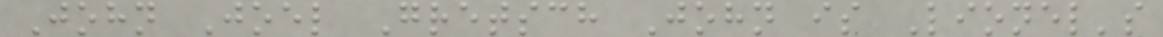John Joel Gretsch John is Lionel's
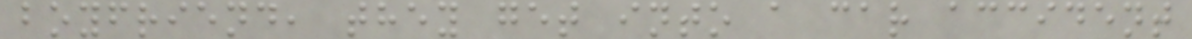boyfriend, they get into a car accident
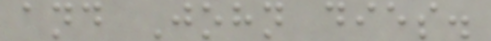and John dies.
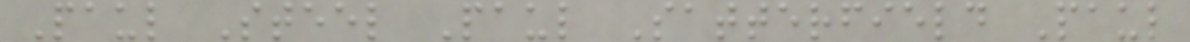Paul Steel Paul Satterfield Paul
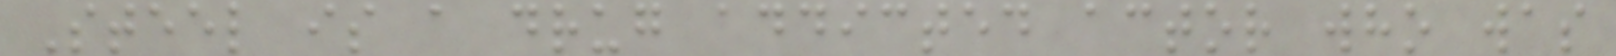Steel is a drug addicted actor who was
